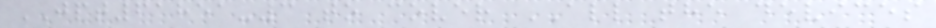JPT61851-3 to cover ALL the devices
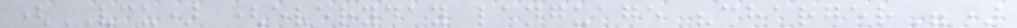(VCU) (everyday language "charger")
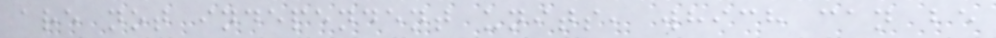are not independent units, which can be
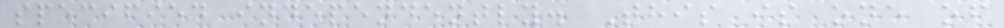specified independently. This is one of
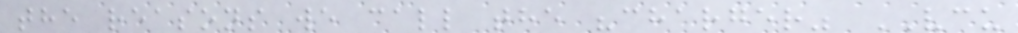the reasons we call the "charger" VCU
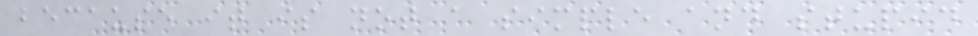because it is not a simple and stupid
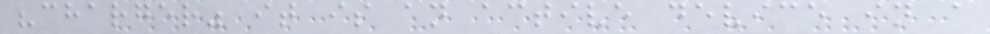"charger" it is an active device in a
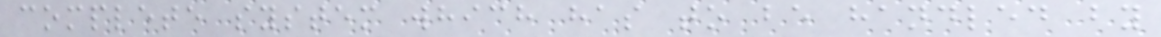complete system which has to be handled by
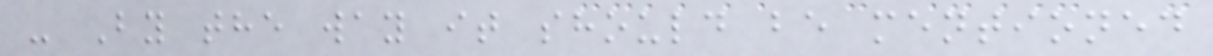- By the way it should be mentioned
